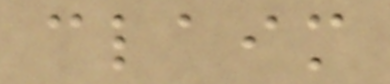claim
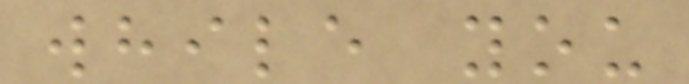while you
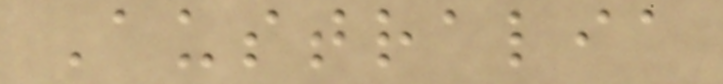Australia
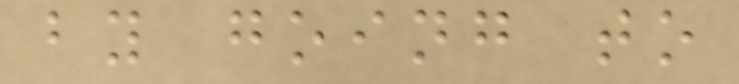by going to
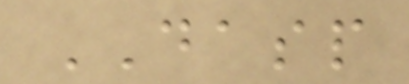DASP
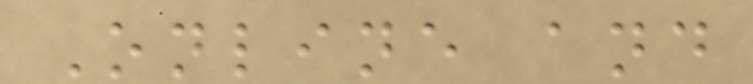Online and
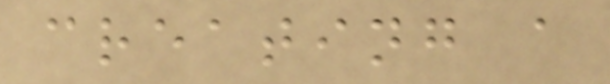creating a
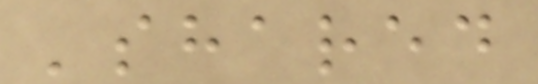'shared
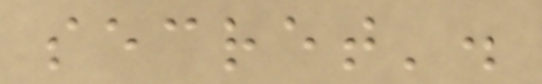secret'.
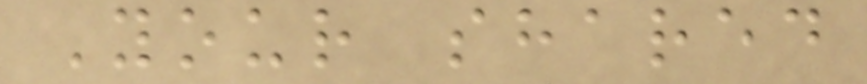Your shared
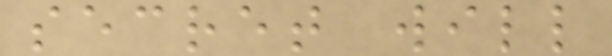secret will
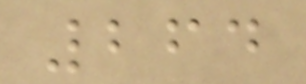264
